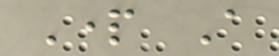Part A
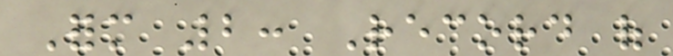Form 2: Record of
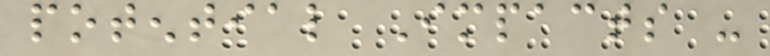potential Impacts -
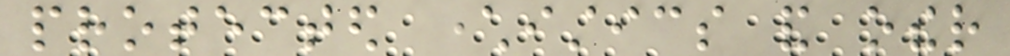protected characteristics and other
